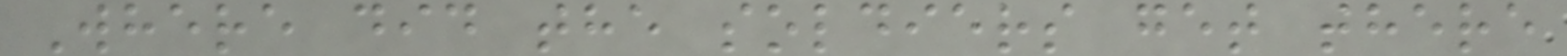Where did the soldiers get there
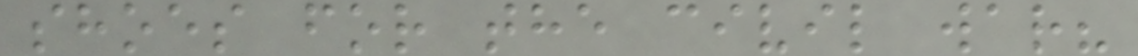shoes for the civil war?
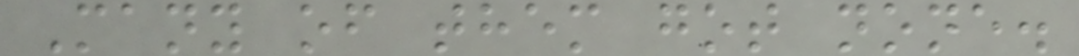Many of them got none.
